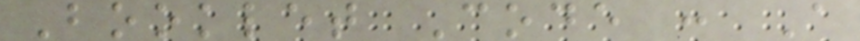Booklet Code : A
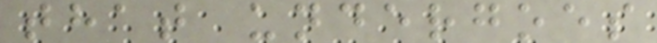that undergoes
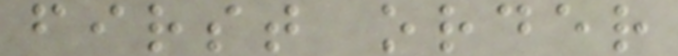first order
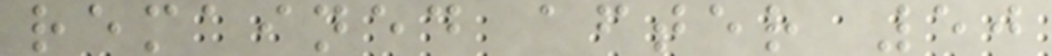remained after 50
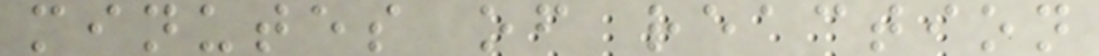minutes of reaction
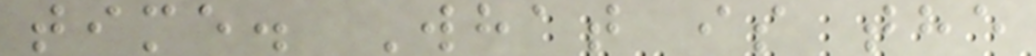time. What is the
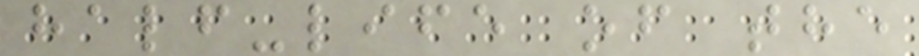half-life of the
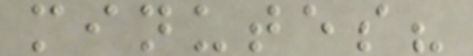minutes?
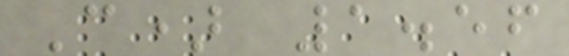C) 1.56
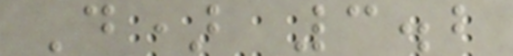D) 3.2
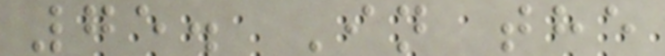75. In the
